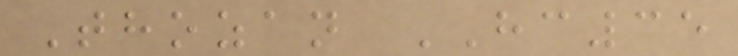Thozan HC35
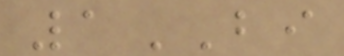1BI
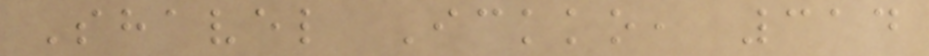Shavel Ickko, 314
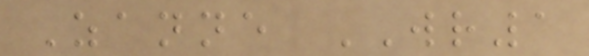Zanne WR1
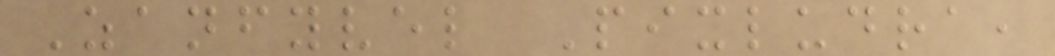Zanfyvel Pixludra,
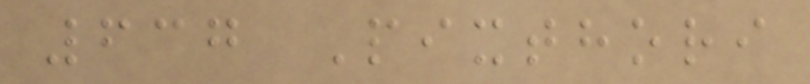637 Pixthori
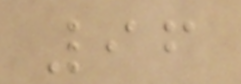96
